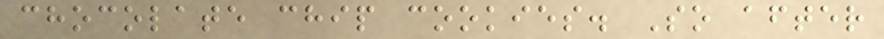chocolate chip cookies. So after
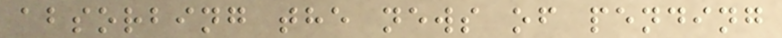absorbing the news of pending
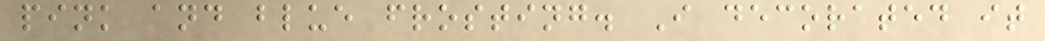pink and blue frosting. I decorated it
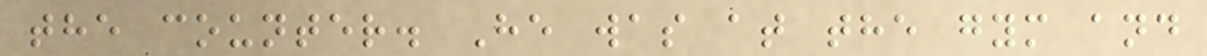the counter. He was at the gym and
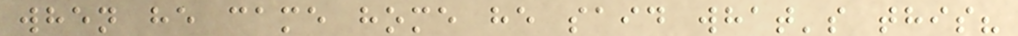when he came home he said what's this?
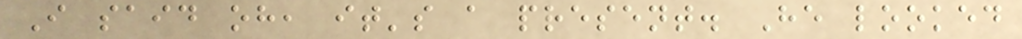I said oh, it's a present. He looked
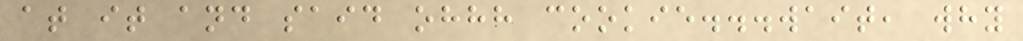at it and said ohhh cookie...wait, why
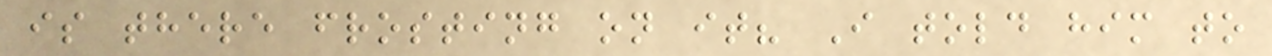is there frosting on it? I told him to
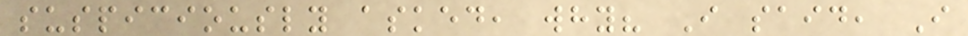suspiciously asked, why? I said, I
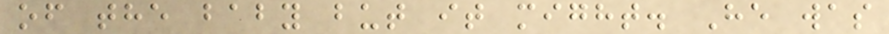of the baby but it might. He was
